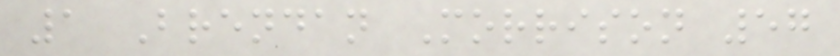1 Brendan Morrison 57
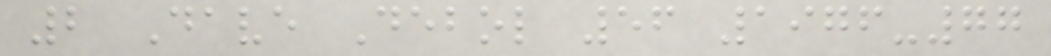2 Dave Debol 56 1976-77
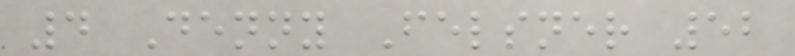4 Denny Felsner 52
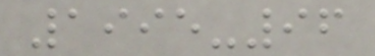1995-96
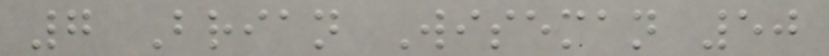7 Brian Wiseman 50
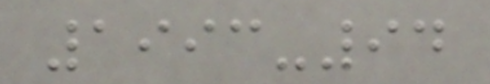1993-94
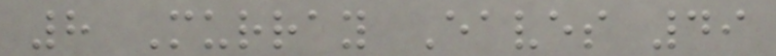8 Murray Eaves 49
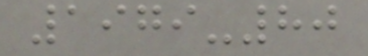1979-80
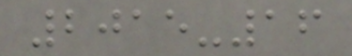2015-16
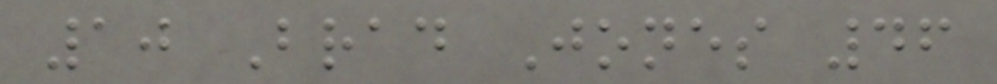10 Brad Jones 46
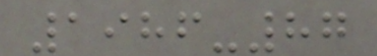1986-87
